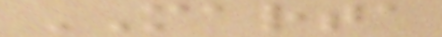MARTA
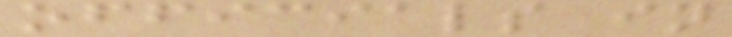officials in
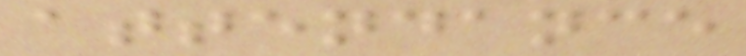attendance
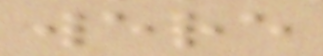were
